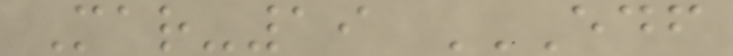Mar-19 EDF
